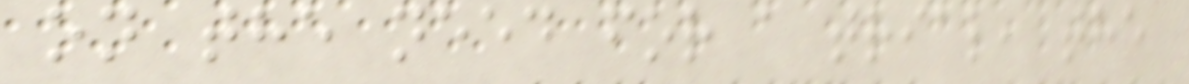on the need for a trial, the
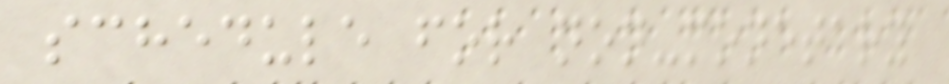schedule for non-monetary
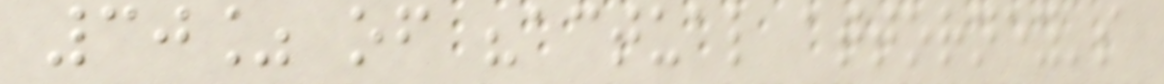30% of "actual attorney's
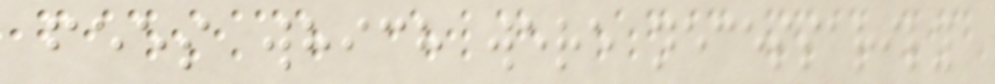fees which were necessarily
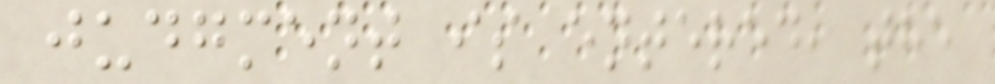judgment is entered, the
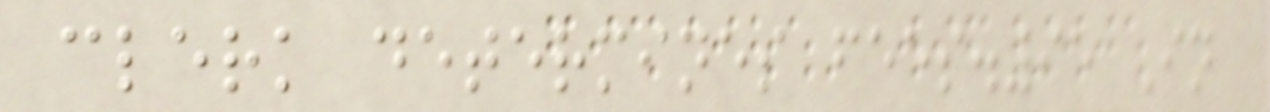clerk determines fees.95 In
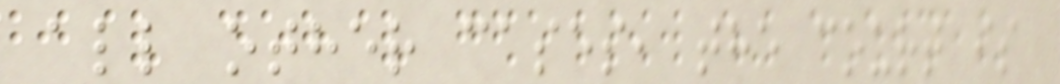all other cases, the court is
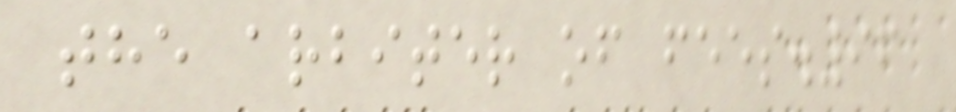the arbiter of fees.96
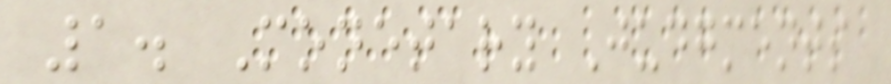1. Monetary Judgments
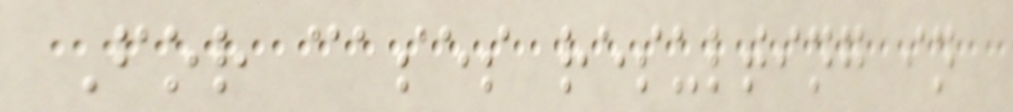For cases resulting in
